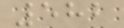582
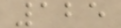125
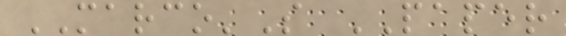MARCO'S PAPER
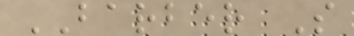BARBER S
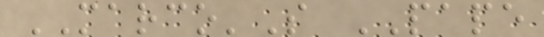MARCO'S PAPE
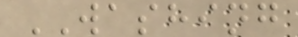WASHING
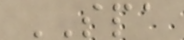SPA
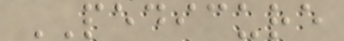PEDICURE
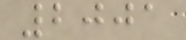2001
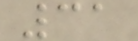31
